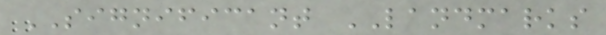SIGNIFICANT LANDMARKS
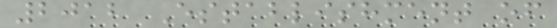2012 Establishment of
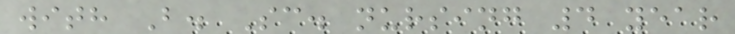with B. Sc. nursing 4 year
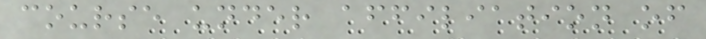course under affiliation of
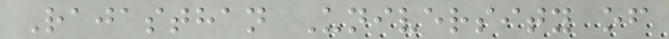Rajasthan University of
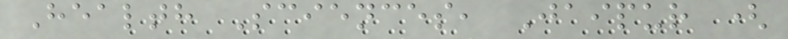Health Sciences, Jaipur (
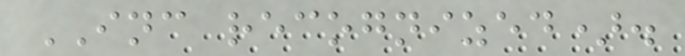INC recognized).
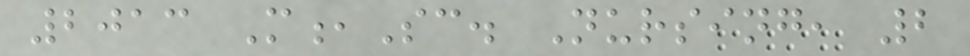2013 M,Sc. Nursing, 2
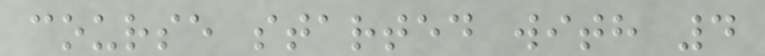course started with 4
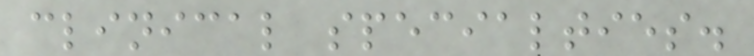clinical specialties.
